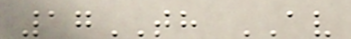17TH AV
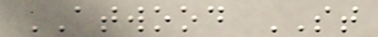ATWOOD ST
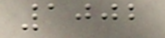1002
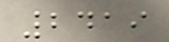2419
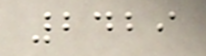2429
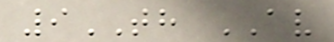9TH AV
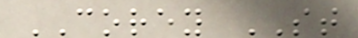COREY ST
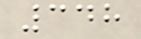348
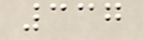337
